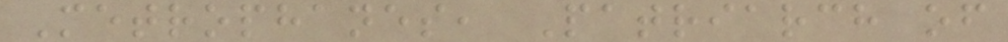Metrophanes, Patriarch of
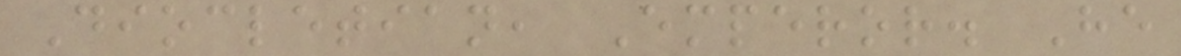Diocletian, Emperor. He
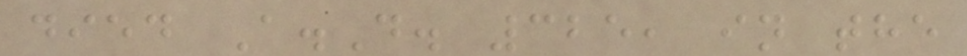died A.D. 325, in the
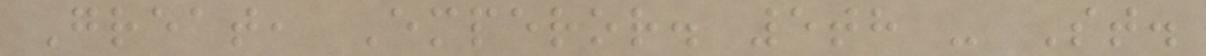Great, Emperor. 5th - St.
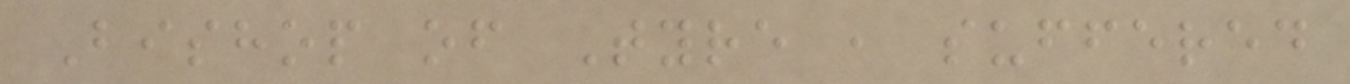Bishop of Tyre , suffered
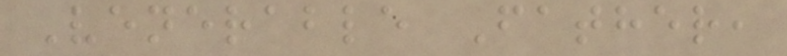Venerable Father,
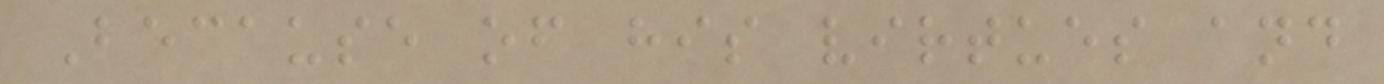Because of his virtues and
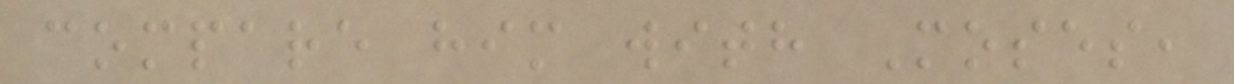compare him with Moses,
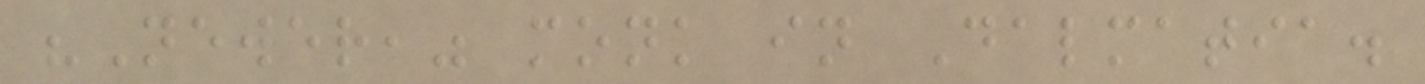"Newer," monk in Dalmatia.
